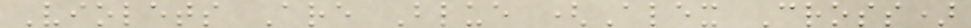Violets Are Blue (Alex Cross)
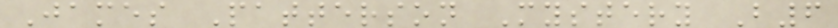James Patterson Mystery B6
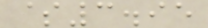$3.95
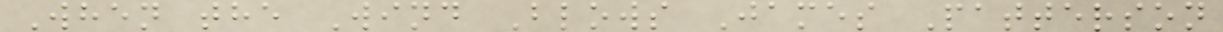When the Wind Blows James Patterson
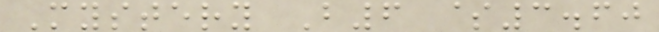Mystery B6 $3.60
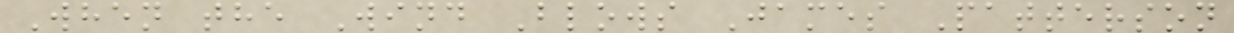When the Wind Blows James Patterson
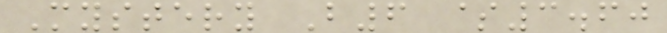Mystery B6 $3.60
